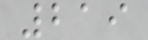219
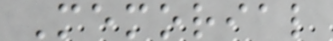Memorial
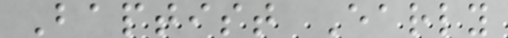Baptist Early
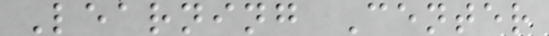Learning Center
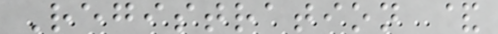Registration &
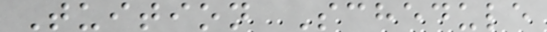Tuition Schedule
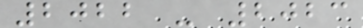2022 - 2023
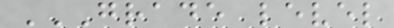GRADE LEVEL
